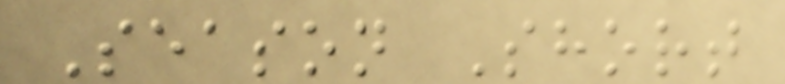Season Short
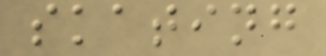skating
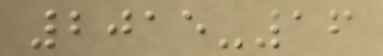2015-16
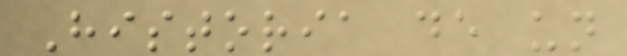Historia de un
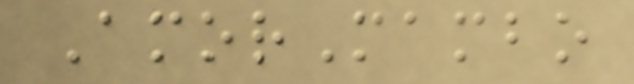AmorMambo
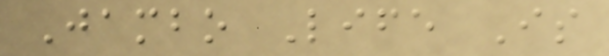Jambo Life Is
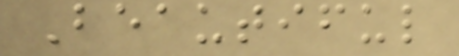Beautiful
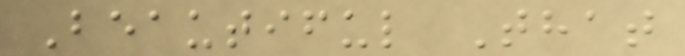Beautiful That
